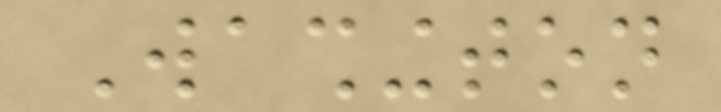Washington
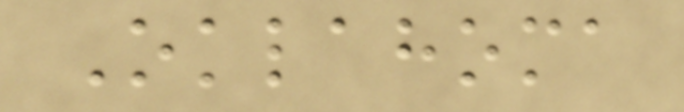Oklahoma
